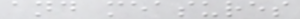and measures
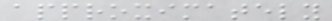approximately
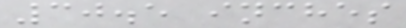30.5 inches
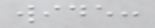wide:
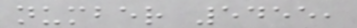number 5455,
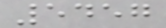5457
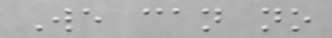We can no
